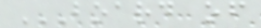BOARD OF
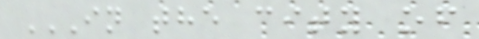IN THE CITY OF
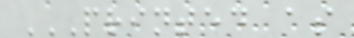PRINTED AS
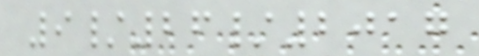9/26/2017
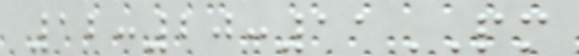12:20:11PM
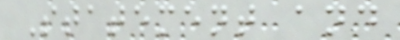Statement and
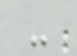-
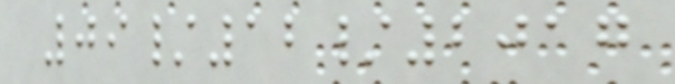09/12/2017
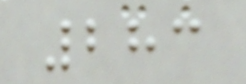283
